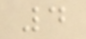4
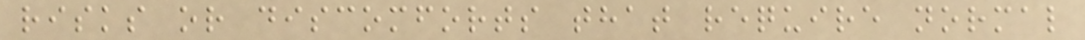risks or discomforts that require normal
